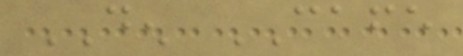DEN CAFE
